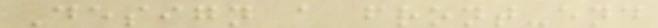Design a front-end
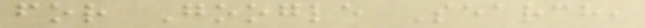for Google Search,
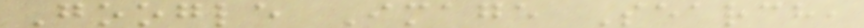Google Image Search,
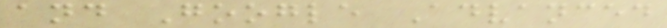and Google Advanced
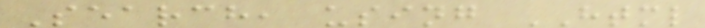Search, using HTML
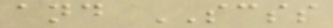and SCSS
